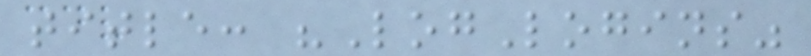title: "LogLogins"
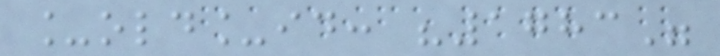_old_id: "1783"
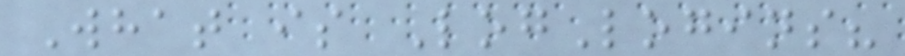What is LogLogins?
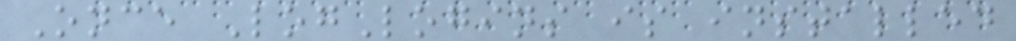Once LogLogins is installed
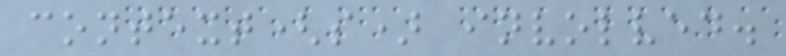context(s) involved.
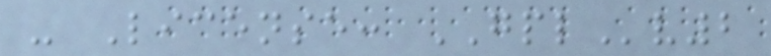- License: GPLv2
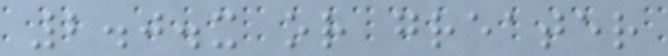2.0.x or greater
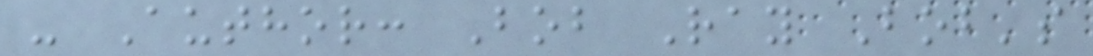- Author: Bob Ray Bob's
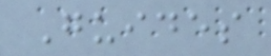Guides
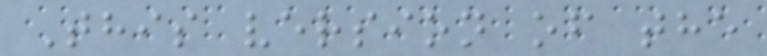This version of the
